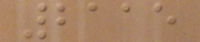2115
